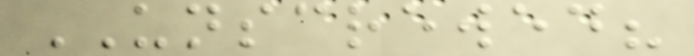UNSCREWED?
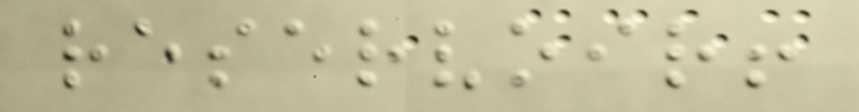reservoir!
